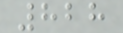828
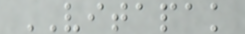VITAPAK
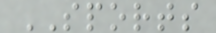SPORTS
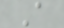A
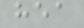hea
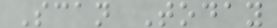Scan Today
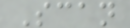Scan
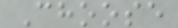Choose
